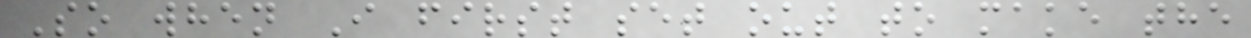So when I first set out to make the
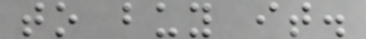to buy it.
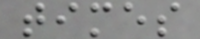times
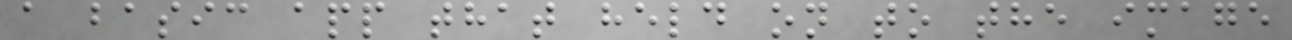a basic app that held on to the image
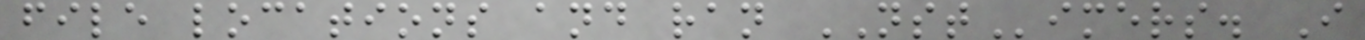file locations and ran NSTimers. I
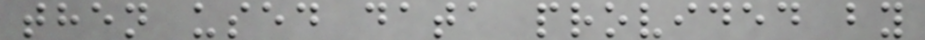then used data provided by
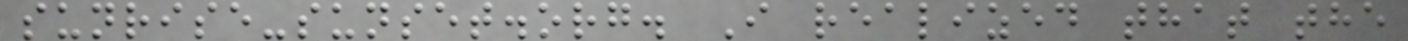sunrise-sunset.org. I realized that the
